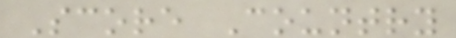Score Country
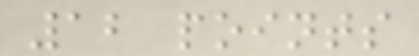12 points
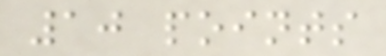10 points
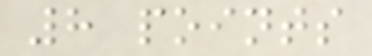8 points
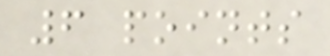6 points
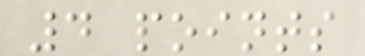4 points
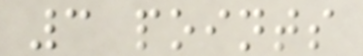3 points
